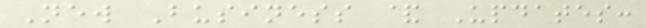New Business & Updates:
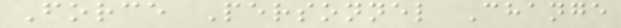Force Personnel Change
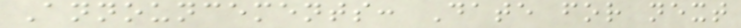Announcements: Date for next
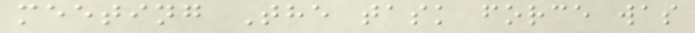meeting The task force was
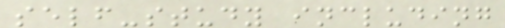self-study including
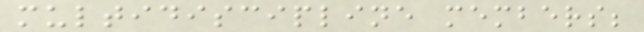multidiscipline members;
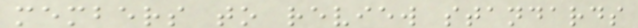members to review standards
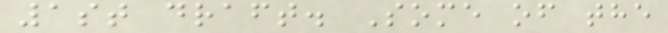1st draft. Some of the
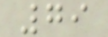79
